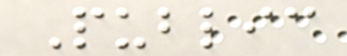Public
